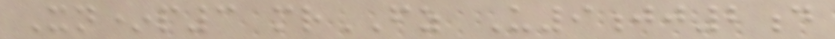Xn*p3 mrFZ U9jj2d
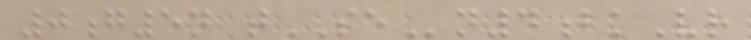0g5n tSEn4bkVr
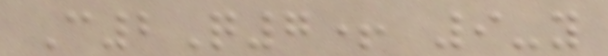C2Q7+ 9-y
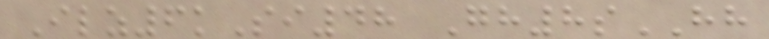Ilz6kSi48 Gh8sHH
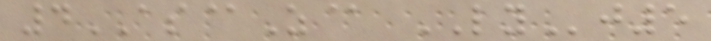4AS@Z@ LYj5
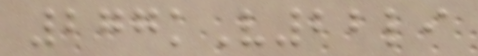277kV22li
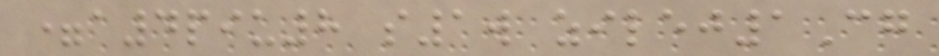=a4piu8 s1w zilej1Cg
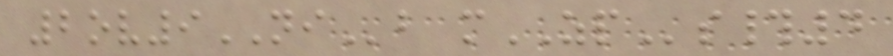2ov9NIb mZPs#4
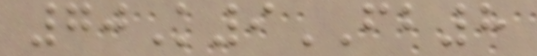70K9FB8
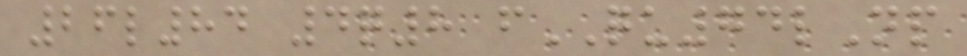26l84 4q8 fQU74lNp
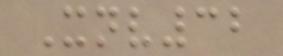Xnv32
